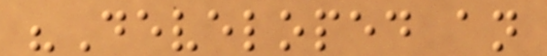"Developed an
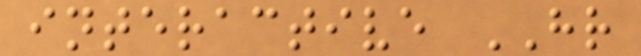interactive HR
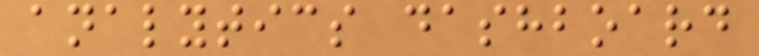analytics dashboard
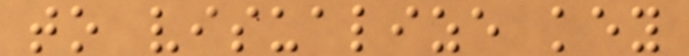to visualize key
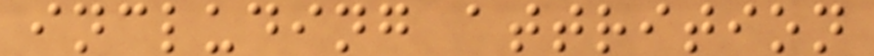including attrition
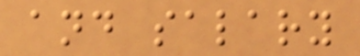and salary
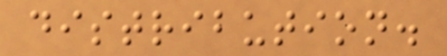distribution.
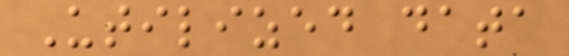Utilized data
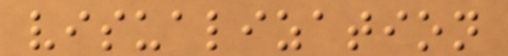visualization
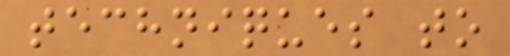techniques to
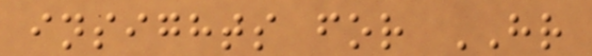insights for HR
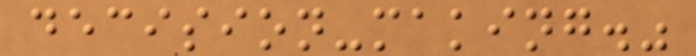decision-making."
